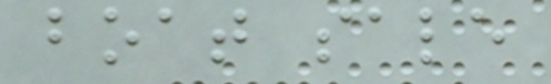boat sale
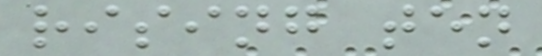rising ten
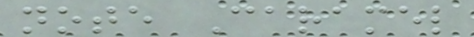note Caramel
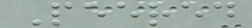Peered
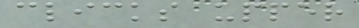clicks upper
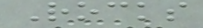Rocks
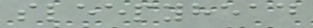sleepyhead
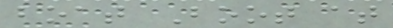boat Boot at
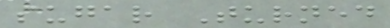sugar Turned
